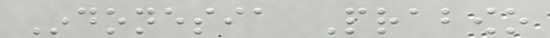Indonesia Prabowo
